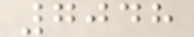7048
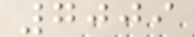7009
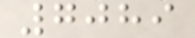7089
